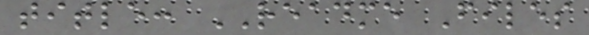title: README Files
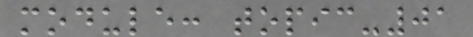module: topic-01
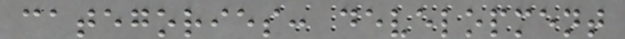categories: development
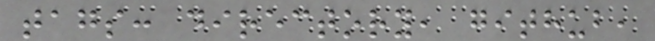tags: directory, github,
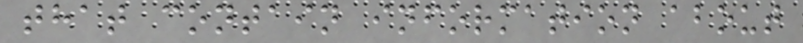that contain information about
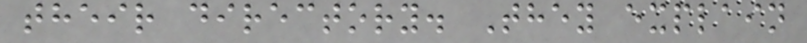their directory. They explain
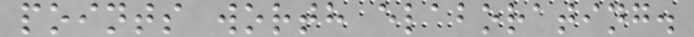points worth elaborating.
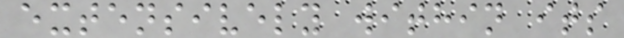extensively within its
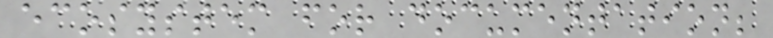ecosystem for documentation;
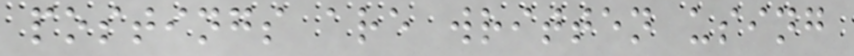postings are written using
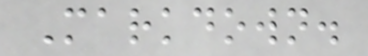Markdown.
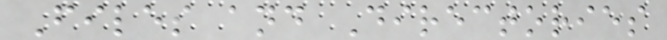Files and Directories
